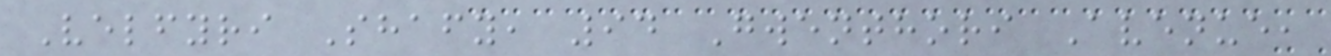Velfyri Shafy, 94 Gwenthori Avenue,
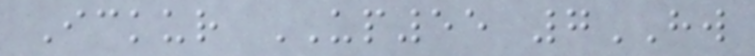Ickur UP55 7HW
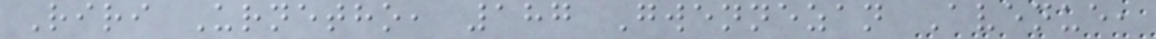Riri Urnetho, 187 Gwennezan Avenue,
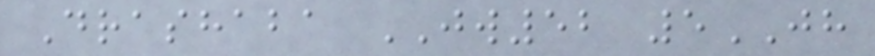Drashaba JW52 5JH
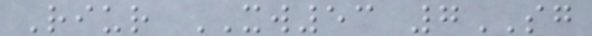Riur XW53 7SG
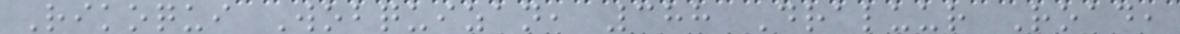Rikoqui Wobquizan, 388 Draluur Road,
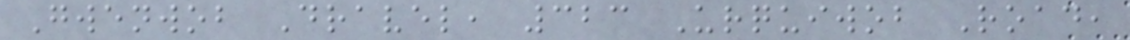Gwenwob Dravel, 323 Urquiwob Road,
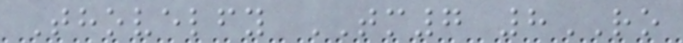Thovelfy TM7 8RO
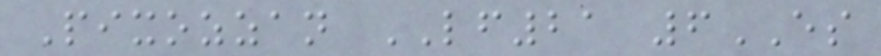Pixozzan LF21 6ES
